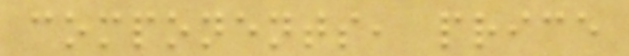components, price
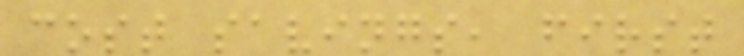cost savings, first
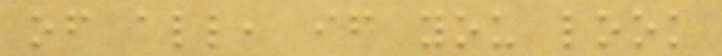of all, if you look
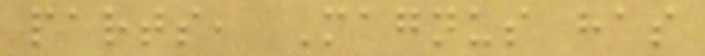parts, Magnus has
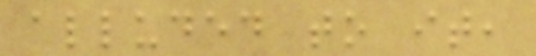alluded to it,
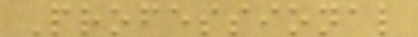Professional
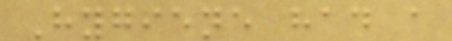Hygiene had a
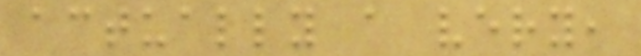actually a very,
